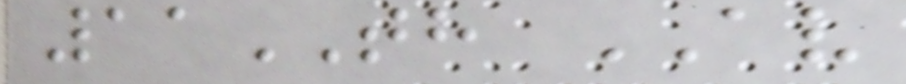11TH AV
